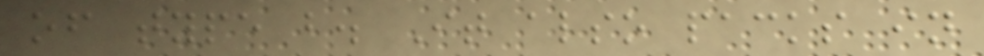of type b. It also packs in
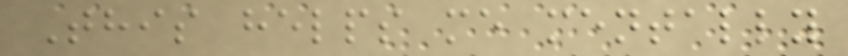This helps me mentally
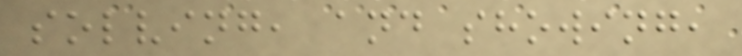solving, and showing,
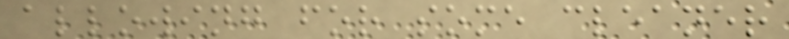allowing for some cleaner
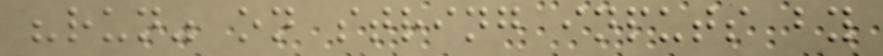"run" on string inputs by
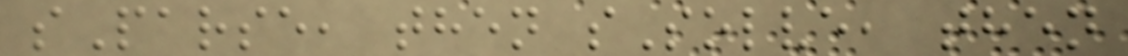sParse, then sSolve, then
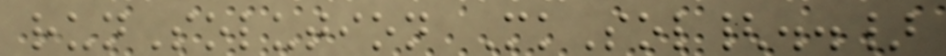runSolution MkSol{..}
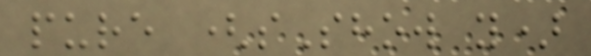pure (sShow y)
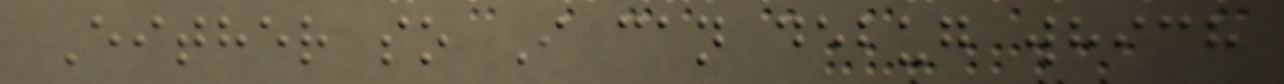Either so I can debug which
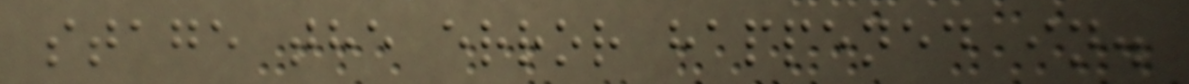stage the error happened in.
